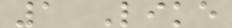1 Like
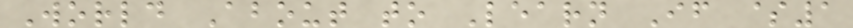World About to Learn If $1
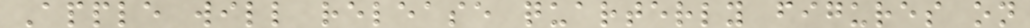Apple will release quarterly figures on
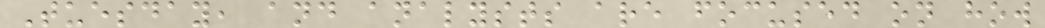Tuesday, and analysts are focused on how
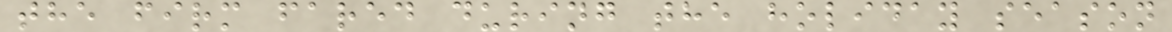the firm fared during the holiday season
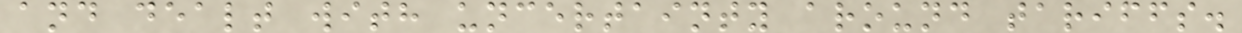and dealt with uncertainty around tariffs.
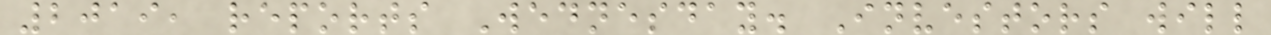2019, reports Wednesday. Investors will
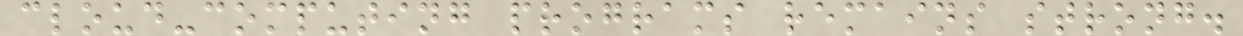cloud-computing programs remains strong.
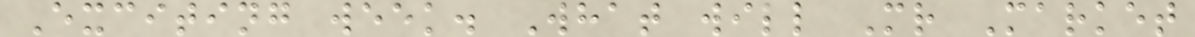Exciting week. What will Mr Market
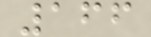166
